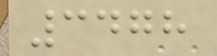3478
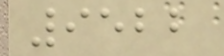9522
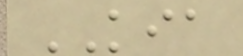KIA
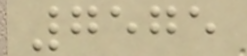7575
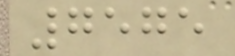7575
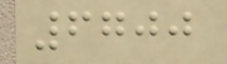6700
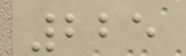225
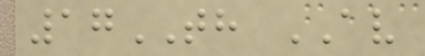17TH AV
